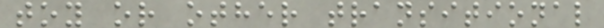toy or other transitional
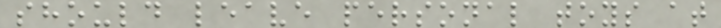should leave personal toys at
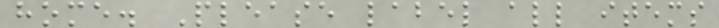home. Please label all items
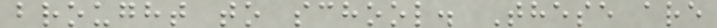brought to school. These are
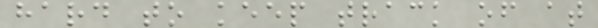hard to keep track of at
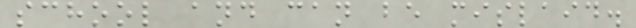school and can be mislaid.
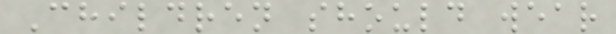Children should wear
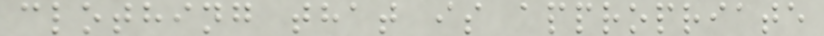clothing that is appropriate
